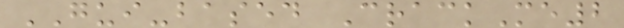GUI-based CrackMe2
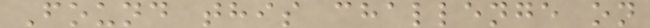Found this challenge on
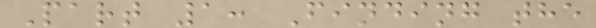Part 1: Finding the
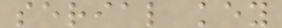serial key
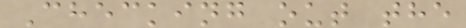Checking out the
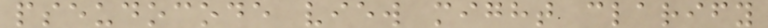pseudocode view might clarify
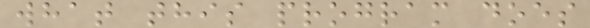what this program does
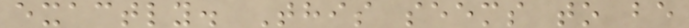exactly. This seems to be
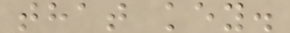that key.
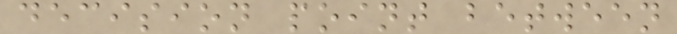decision point between
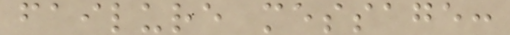failure message:
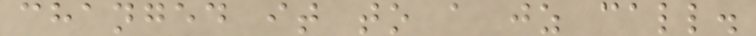changed it to a jz call.
